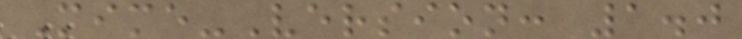Mime-Version: 1.0
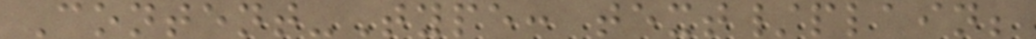Content-Type: text/plain;
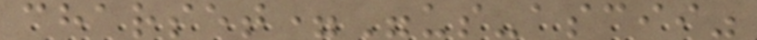charset="us-ascii"
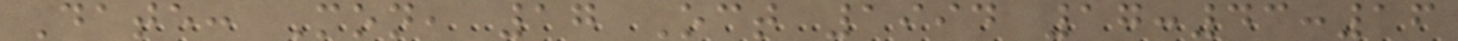Date: Mon, 17 Oct 1994 17:43:16
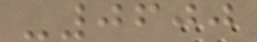-0600
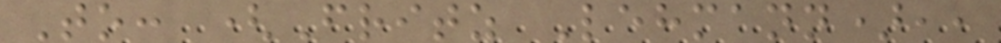To: (Fritz Lehmann),,
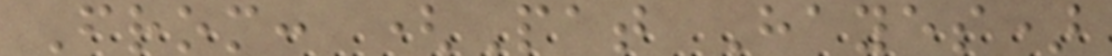From: (Pat Hayes)
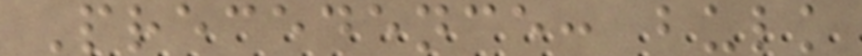Precedence: bulk
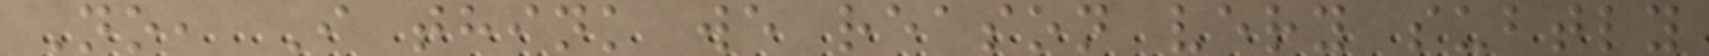No, I think we reason very subtly
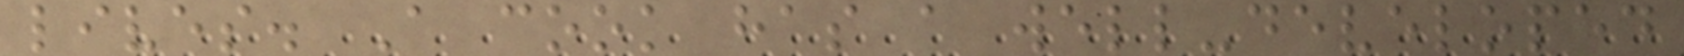lives. A cook has a well-developed
